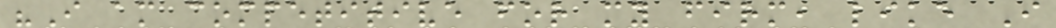"I am competitive for my firm, like I
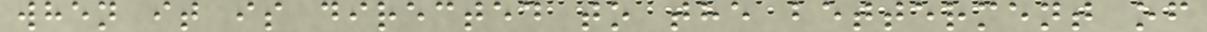when it is directed to the betterment of
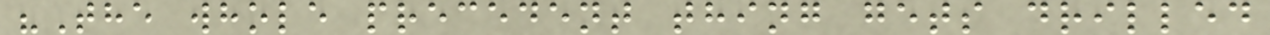"The whole precedent thing gets drilled
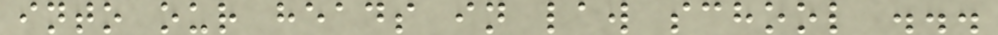into our heads in law school ...
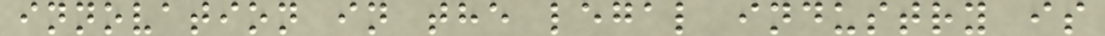innovation in the legal industry is
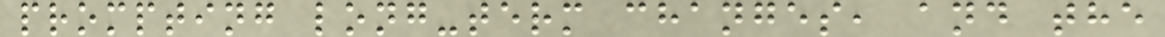prompting long-term changes, and the
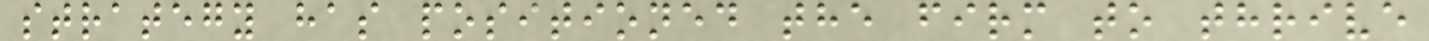strategy has positioned the firm to thrive
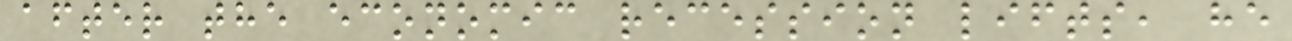after the economic recession lifts, he
